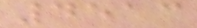4513
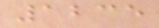1235
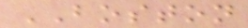BOSTON
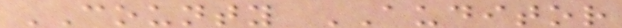COUNTY AUDITOR
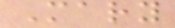Mary
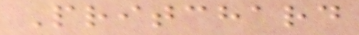Pritchard
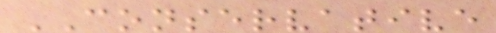CONSERVATIVE
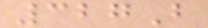327B
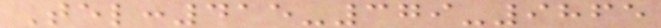Tel:415-379-9865
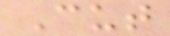Cut
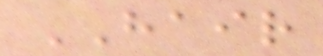HAIR
